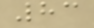83
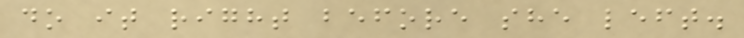do it right before she left.
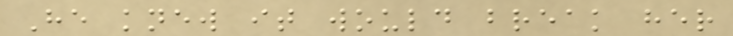He knew it would break her
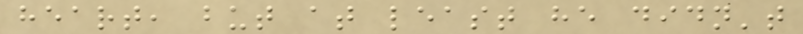heart, but at least he didn't
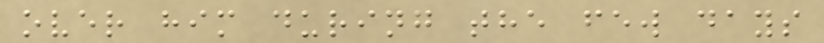over him during the few days
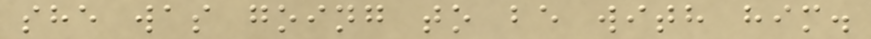she was going to be with him.
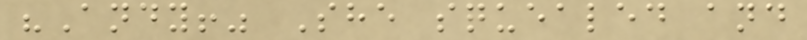"Andy!" She squealed and
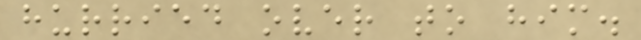hurried over to him.
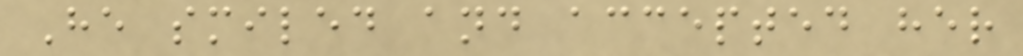He smiled and accepted her
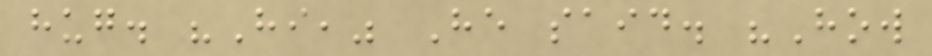hug. "Hi," He said. "How
